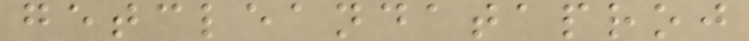getcleandataproj
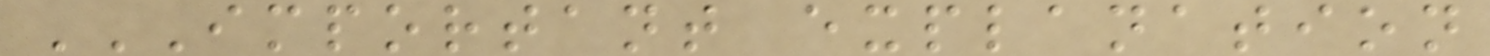IMPORTANT EXPLANATION
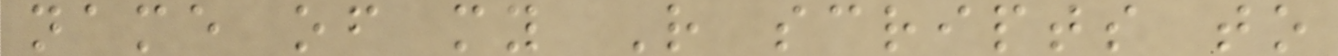name of my R scripts to
